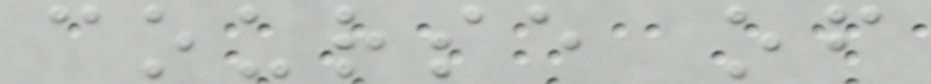course of
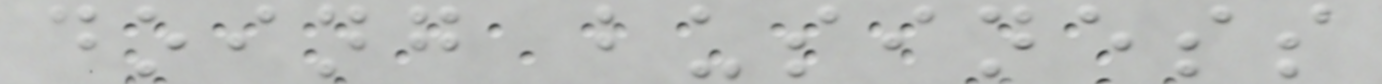doing business
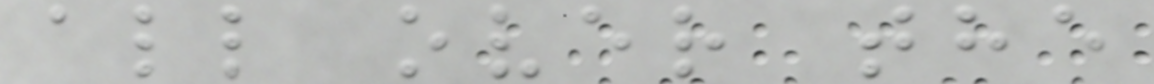all over the
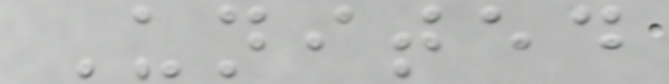United
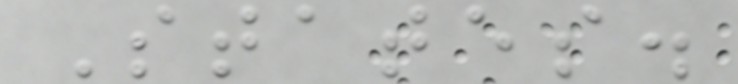States.
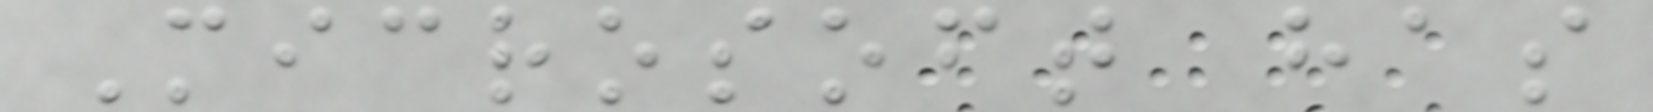Microsoft has
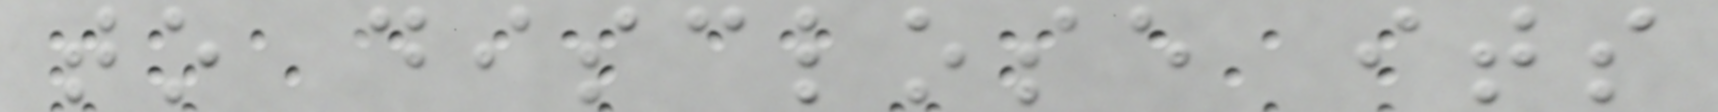to disclose its
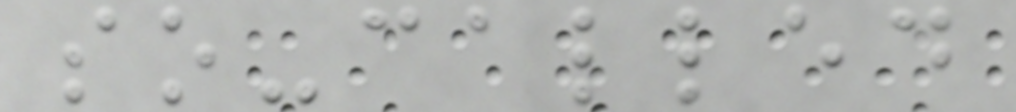so-called
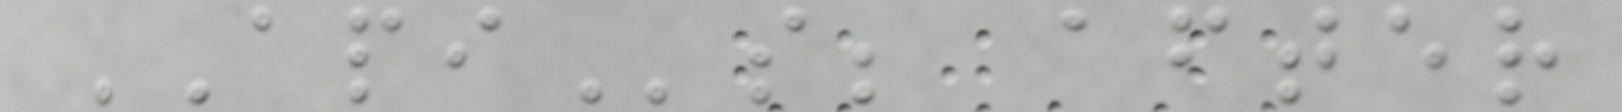APIs; after
